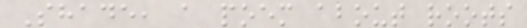Shade, a poem about roots
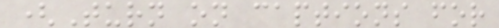(Turn on captions for
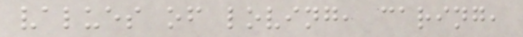values of loving, caring,
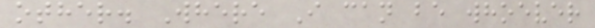other. Where I can be whoever
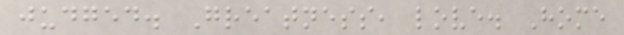judged. Greatness, love. Home
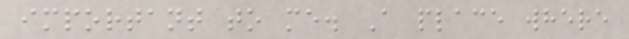important to me. A place where
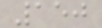150
